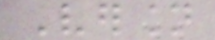Version
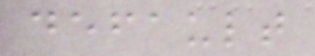default
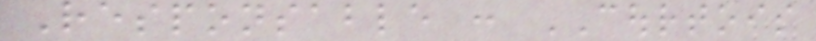Responsable : COURTOIS
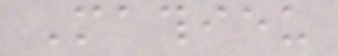Mathieu
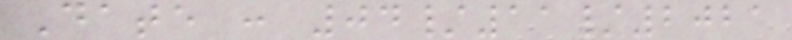Date : 04/11/2021
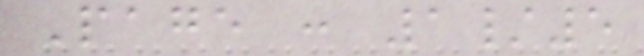Page : 1/5
